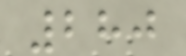280
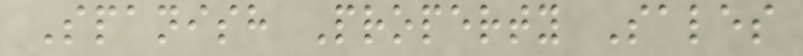Spanish Property Sales
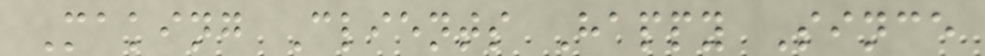Making Clients Happy Since
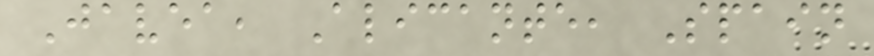Javea, Alicante, Spain
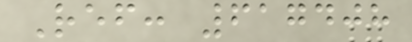Ref: 617408
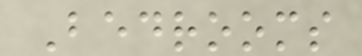Bedrooms
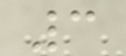3
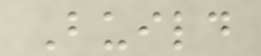Build
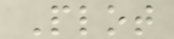Plot
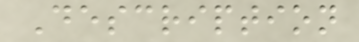Description
